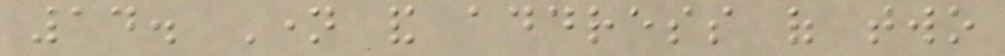14. Name and address of two
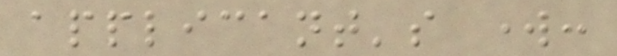applicant's work:
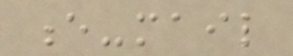e-mail
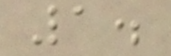1.
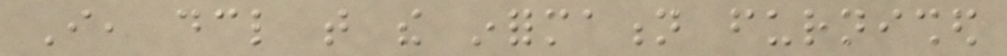I, declare that the information furnished
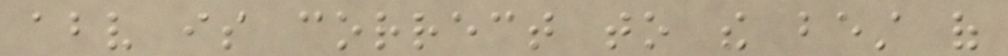above is correct to the best of
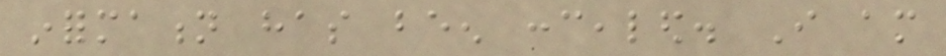information has been concealed. I am
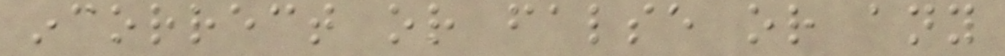incorrect or false or any
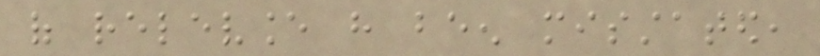of relevance have been misstated,
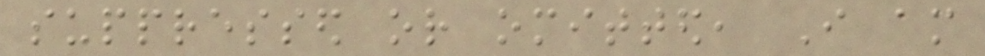suppressed or omitted, I am
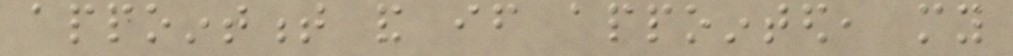appointment and if appointed, my
